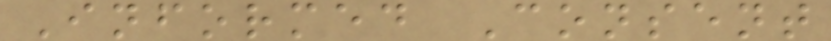Informed Consent
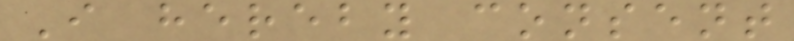I hereby consent
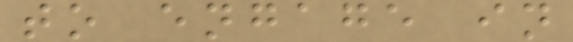to engage in
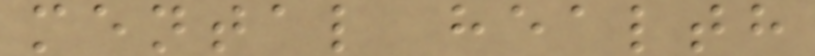mental health
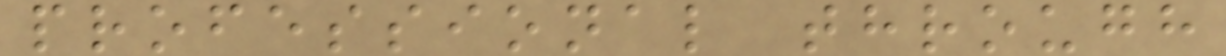professional through
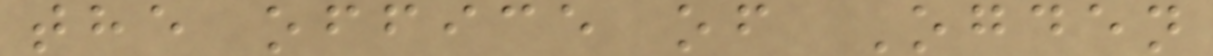the office of Ogden
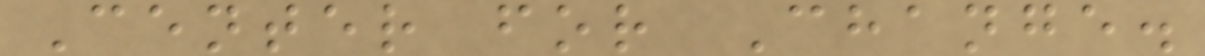Center for Change.
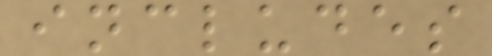includes
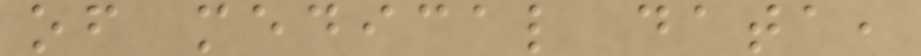of medical data,
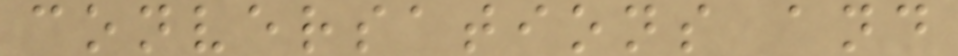conversations and
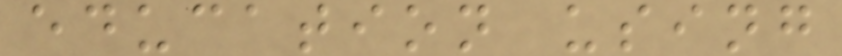education using
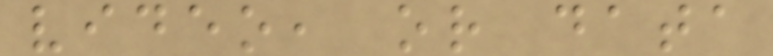video, or data
